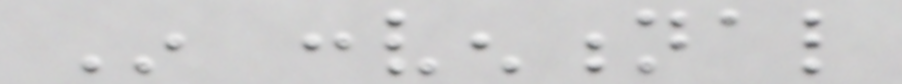In conventional
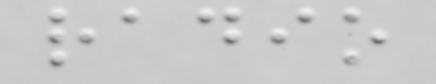radio
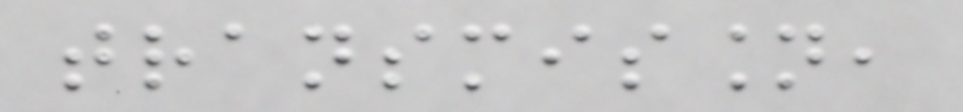transmission,
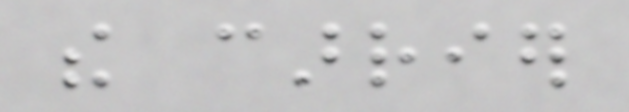the carrier
